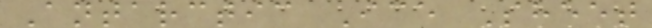Antarctic Ice Sheet
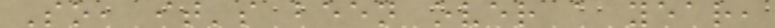So, it's been over a year,
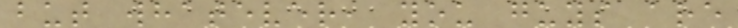but whatever, you guys are
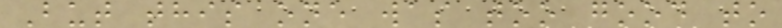But this one was too good to
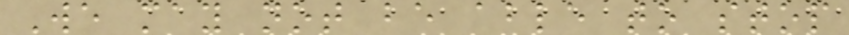We may not be able to stop
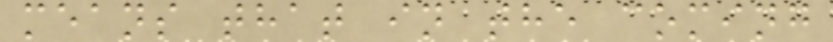means that in the coming
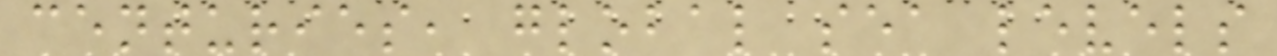centuries, global sea levels
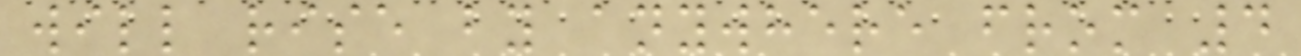will rise by anywhere from 4
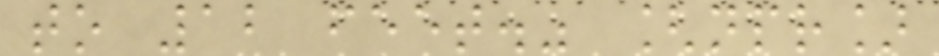to 12 feet." [npr]
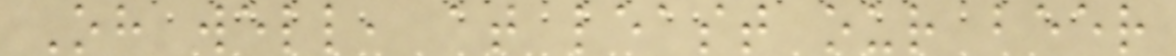Oh well, at least our beer
